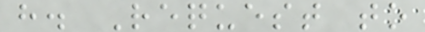h. Request to
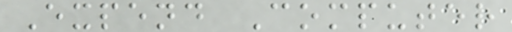Expend Computer
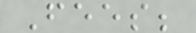Fees;
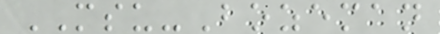MSU-Bozeman
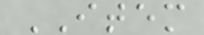ITEM
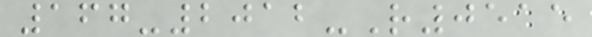167-2012-R0515
